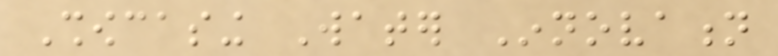Showcasing Water Innovation
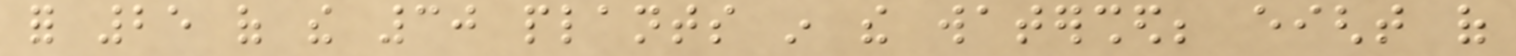for 25 of the 30 plants in the watershed; eight of
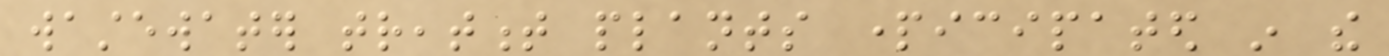wastewater treatment plants participated in the
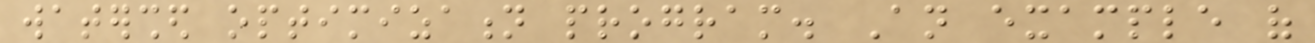watershed optimization program. An example of
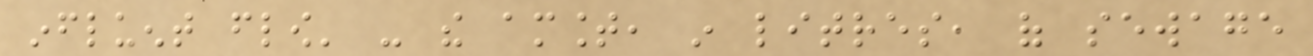influent flow' - the amount, in litres, of sewage
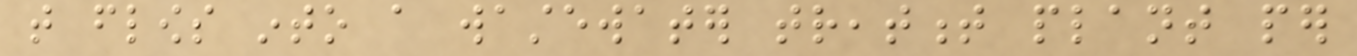that flows into a wastewater treatment plant per
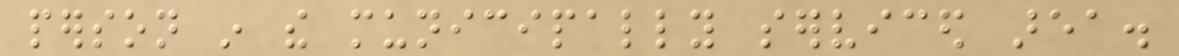person in the municipally serviced area.
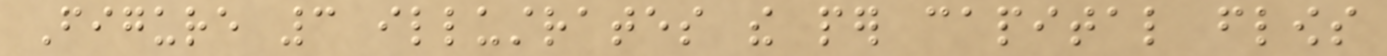Figure 3 illustrates the per capital flows
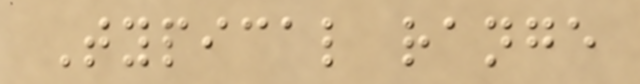Typical range
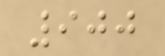900
